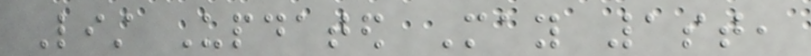List Updated May 1st,
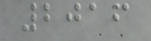2016
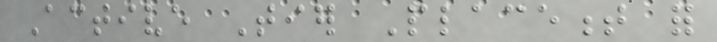Active Tier Placement for
